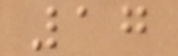17
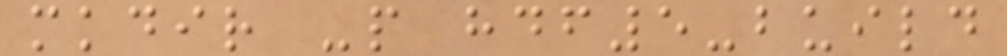mkdir -p hdf5-build
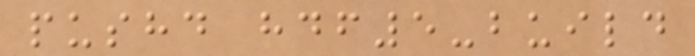pushd hdf5-build
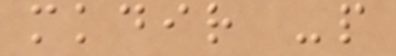mkdir -p
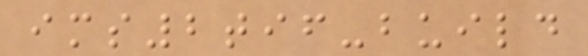ims2tif-build
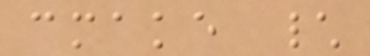cmake \
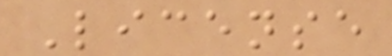License
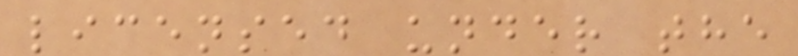licensed under the
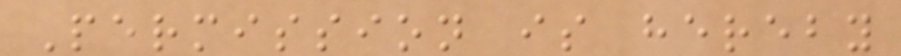Permission is hereby
